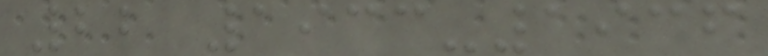22 1933-1936
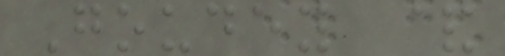Goudey &
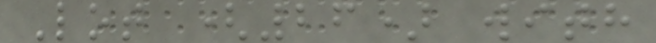Lot (26) with
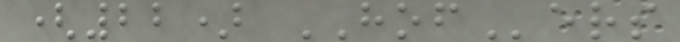(22) HOFers
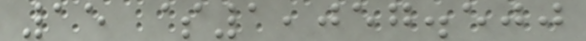15 $1,057.500
